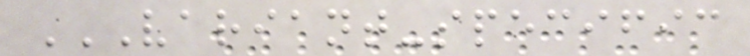VARIANT-SPECIFIC
